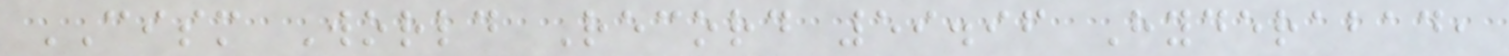CISM World Record 59.96 Hyderabad,
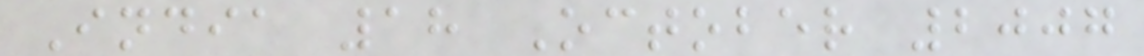India 18 October 2007
